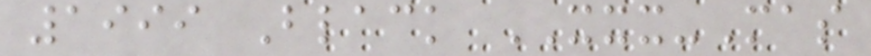1999 Black XXX-Mas
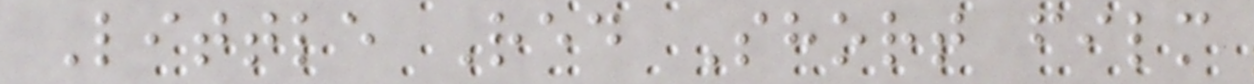Little Red Short film
